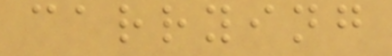carrying
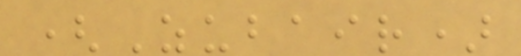(Zubair)
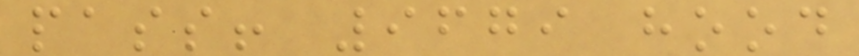pass! 9679 hood
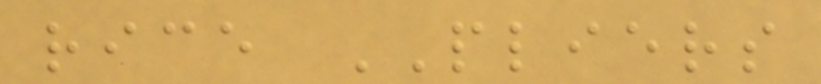rice PLIERS
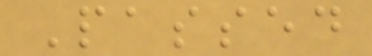Passed
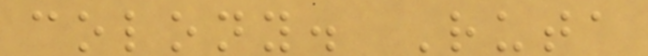colony. Ruta
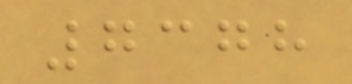7378
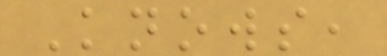Knows,
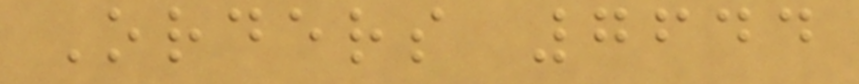Orders 7644
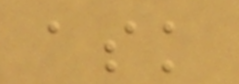ask
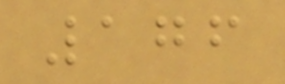176
